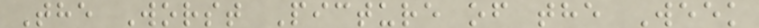The Worst Picture of the Week
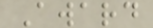Award
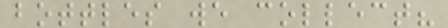bottles we collect?
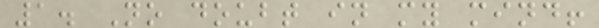1. No doubt in my mind!
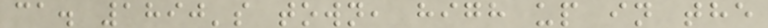ca. 1890's town, high up in the
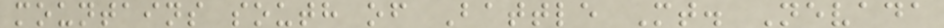mountains south of Battle Mt. Nevada
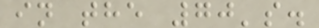in the 70's.
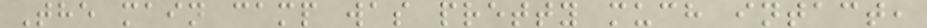The main camp was pretty much intact,
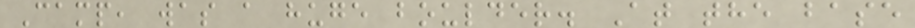Camp, was a huge boulder. At the base
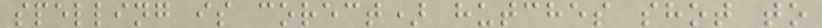spelling is corect) hutches shot to
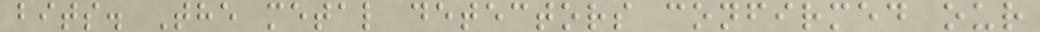bits. The metal detectors confirmed our
